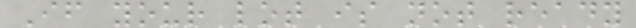If your lot is not ready
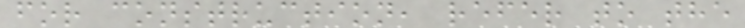for construction, refer to the
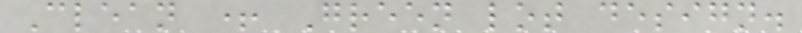Clean + Green lot design.
